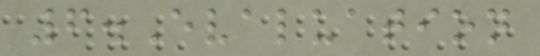6.Evaluation
